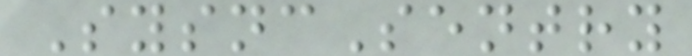SysncSentry
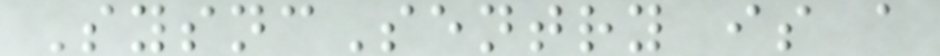SysncSentry is a
